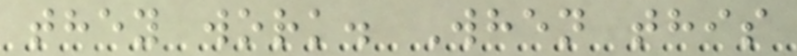they work. When this
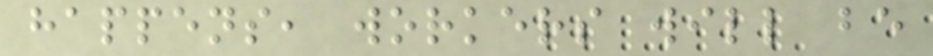happens, workers will be
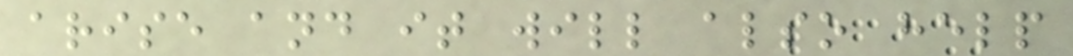arise and it will also help
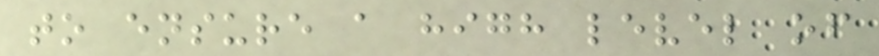to ensure a high level of
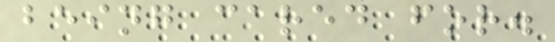being cared for.
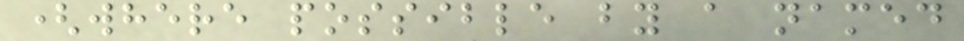(where possible by a named
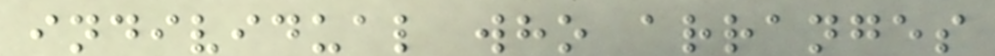individual who arranges
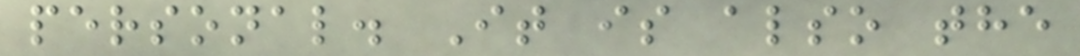personal. It is also the
